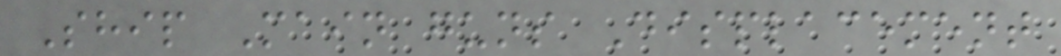Ship Main guns Displacement
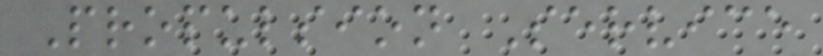Propulsion Service
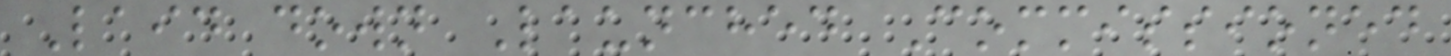Laid down Launched Commissioned
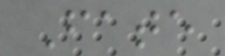Fate
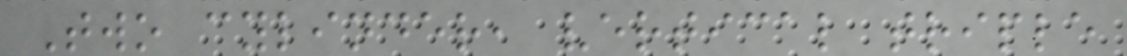Two cylinder, vertical triple
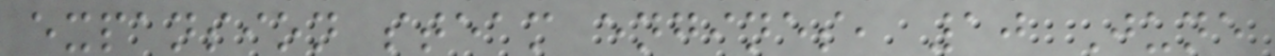expansion steam engines, 10 June
